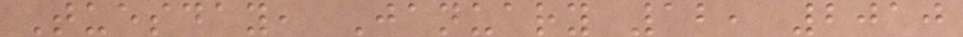Tuesday, January 12, 2010
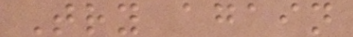Try again
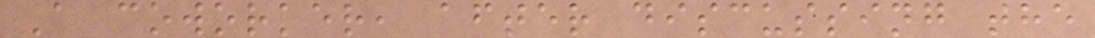A coworker, after discussing the
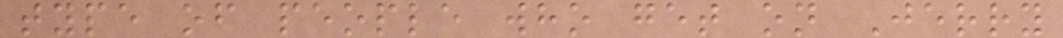type of people who get on Jerry
